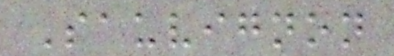Sauvignon
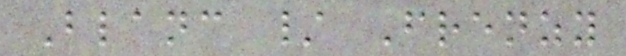Blanc / Frenzy
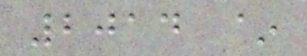2014 ~
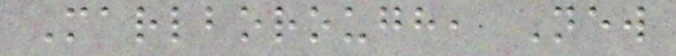Marlborough, New
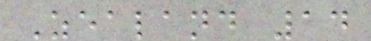Zealand 14
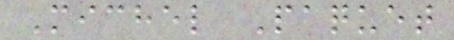Michel Paquet
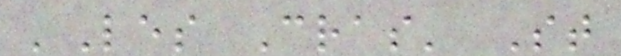'Les Cras' St
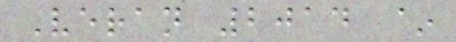Veran 2014 ~
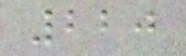220
